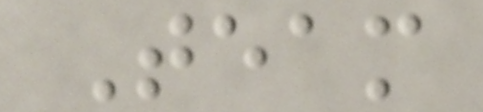Team
